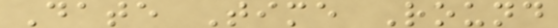Date Time Round
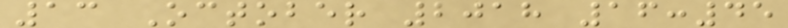13 October 2018 16:45
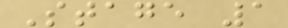Stage 1
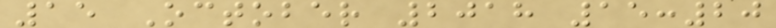15 October 2018 15:20
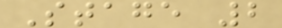Stage 2
